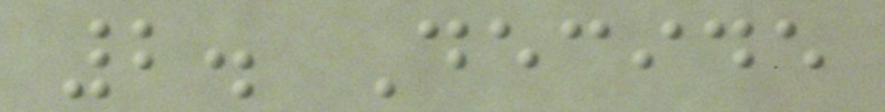2. Decide
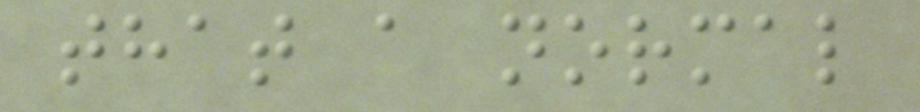that a normal
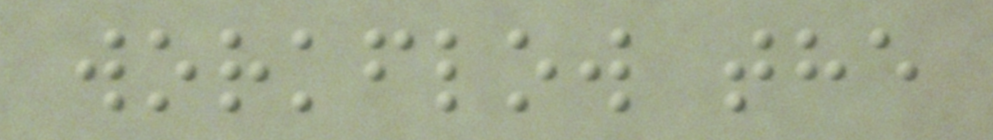workflow the
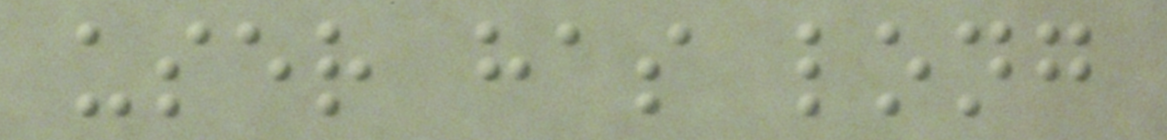user has long
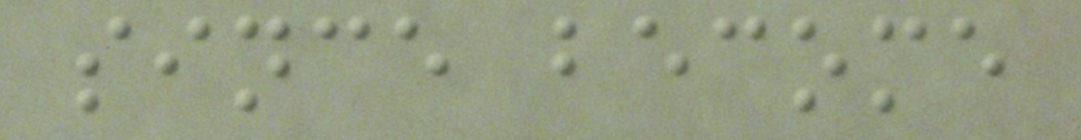since become
